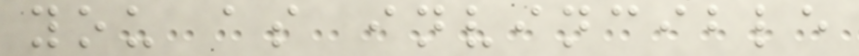you as invincible
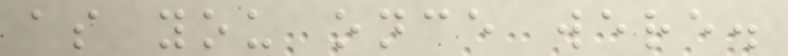as you once were.
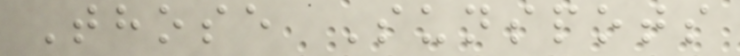Those Sunspots
